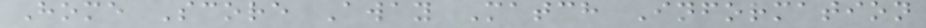Home Score Away Match Information
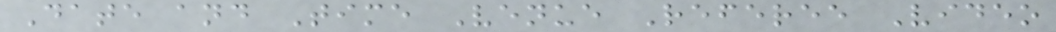Date and Time Venue Referee Video
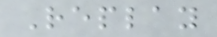Replay
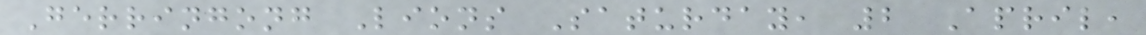Gerringong Lions Saturday, 2 April,
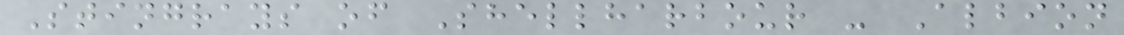Stingrays of Shellharbour - Albion
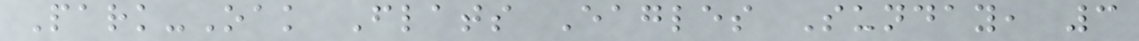Park-Oak Flats Eagles Sunday, 3
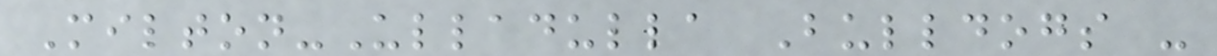Milton-Ulladulla Bulldogs -
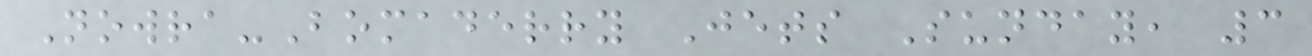Nowra-Bomaderry Jets Sunday, 3
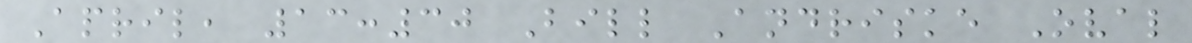April, 13:30 Bill Andriske Oval
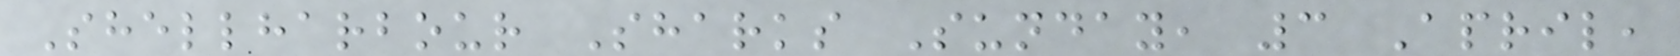Shellharbour Sharks Sunday, 3 April,
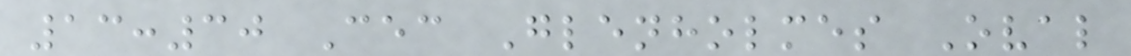13:30 Cec Glenholmes Oval
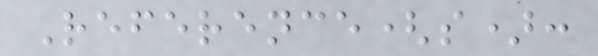Reference(s):
